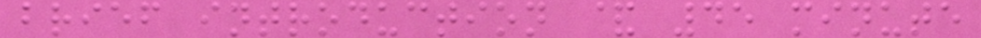brief introduction & 45 minute
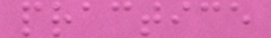practice
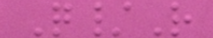Q/R
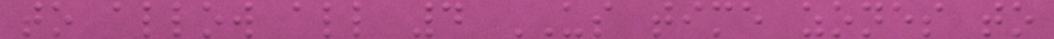to allow all 4 US time zones to
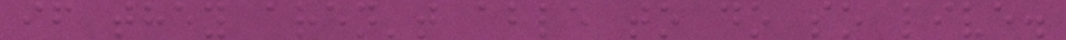if they aren't able to do so live.
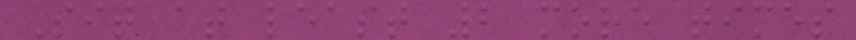Sit at least 2 more times
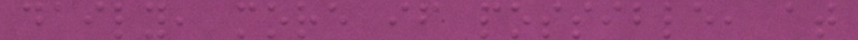daily, more if possible, at
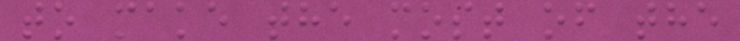to make the most of the
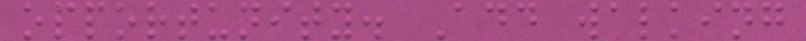opportunity. Add walking
